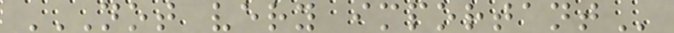NOT VERY IMPORTANT
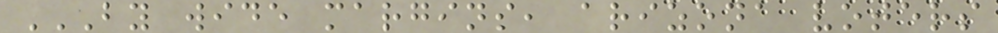BY WIDE MARGINS, ARIZONA VOTERS
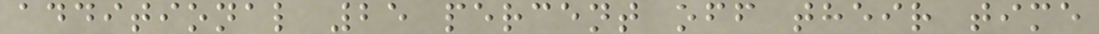additional 25 percent off their time
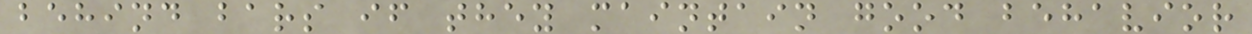behind bars if they maintain good behavior
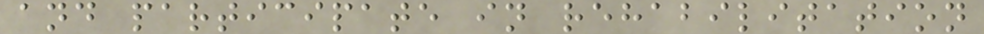and participate in rehabilitation
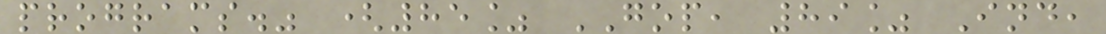programs." (85% GOP, 89% Ind,
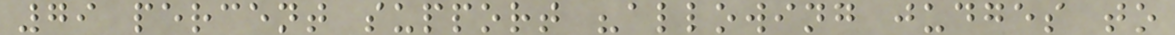79 percent support "allowing judges to
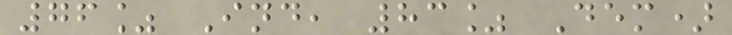76% Ind, 83% Dem)
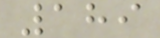189
